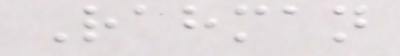Rahman
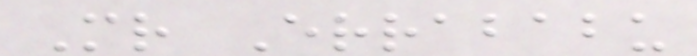Mr Errababu
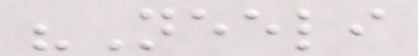"Neeli
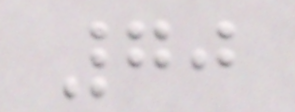70
